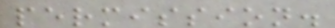permission.
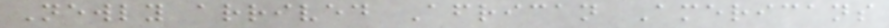Newly arrived African Americans
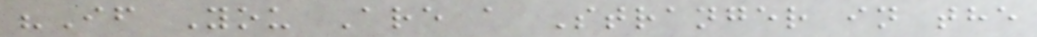"If You Are a Stranger in the
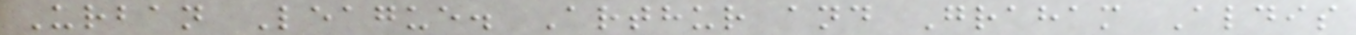Urban League. Arthur and Graham Aldis
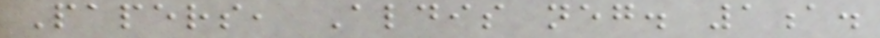Papers, Aldis neg. 1a.
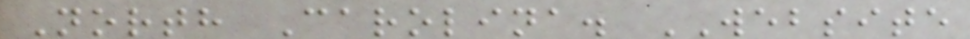North Carolina. WEBSITE
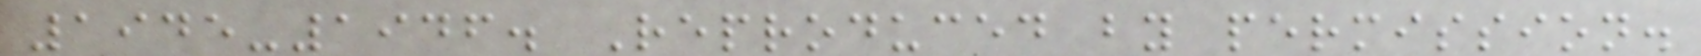1945-1946. Reproduced by permission.
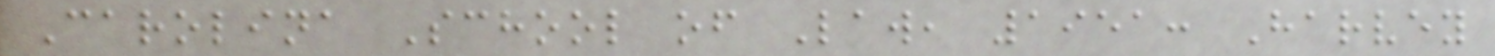Carolina School of Law, 1951: Harvey
